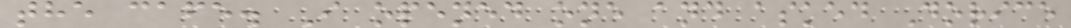the cafe. I opened one and asked Dorice
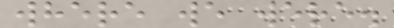where we were.
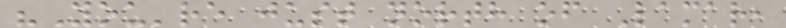"You're just north of Lamar,
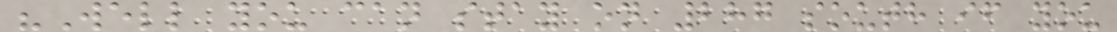"Well you can stay on 287 south if you
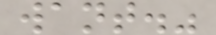want."
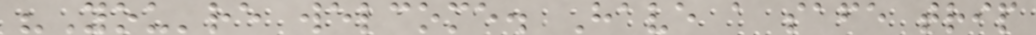"You're welcome. Have a safe trip
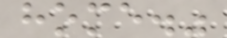home."
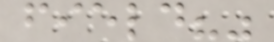field?"
